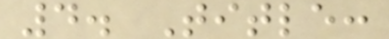4. Title:
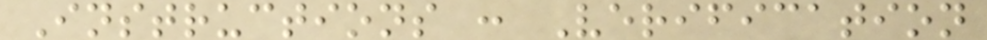Instructions : Verification
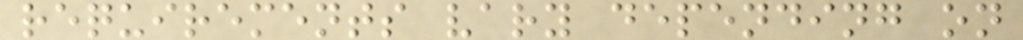requirements vary depending on
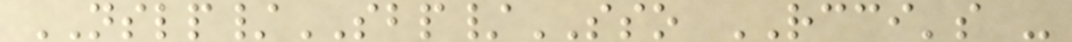NSLP/SBP/SSO RCCI's -
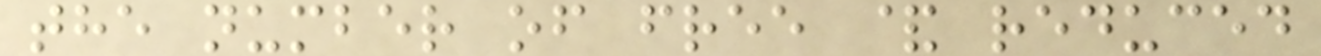the number of free & reduced
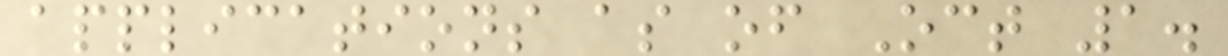applications as of Oct 1.
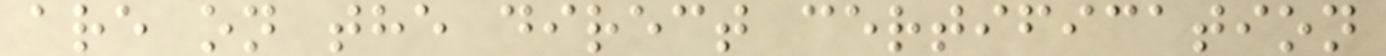are on the direct certification
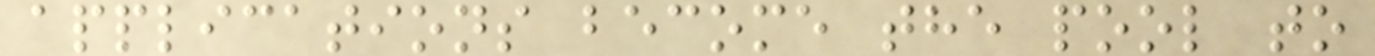applications become the pool to
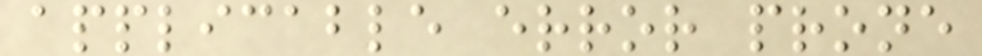applicable error prone
